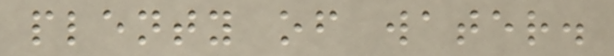plenty of water.
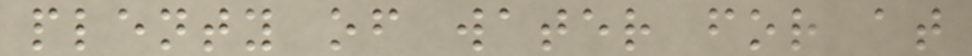plenty of water for at
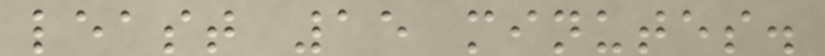least 15 minutes.
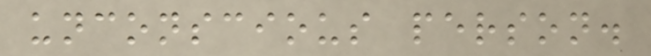unconscious person.
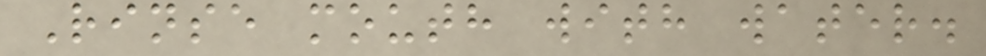Rinse mouth with water.
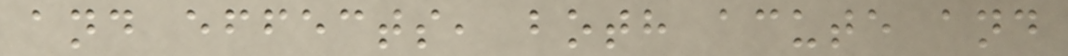and effects, both acute and
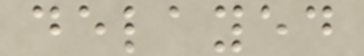delayed
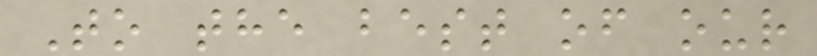To the best of our
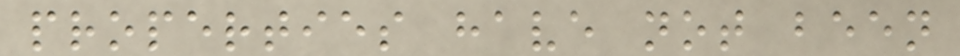properties have not been
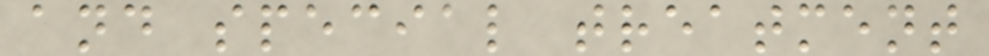and special treatment
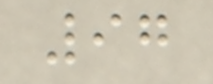97
